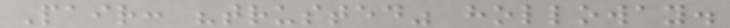Pair: "trusted" holloway.
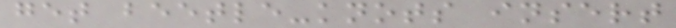get beetle-knots insert
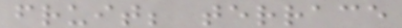fruit; terrace
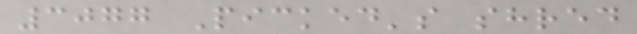3077 Picked's shred
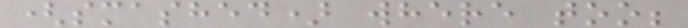(smashed) where too;
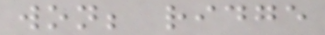won; ridge
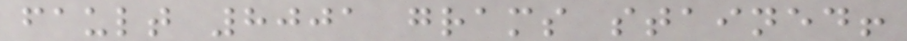fault 8001 grams stained!
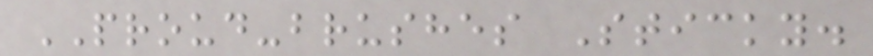PROUD-brushes Sticky.
